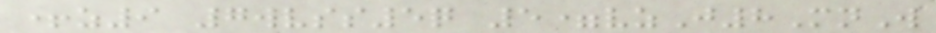+z9 7wvss5q 5=vzJ8MnW
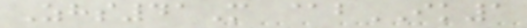Zhs41M @bIK1
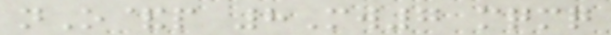nO&p 8Mw7 mqmq
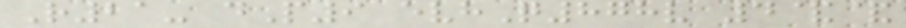R21- dP9 evhQ878v 4&&
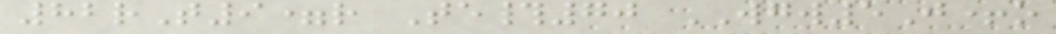82rT9=r Te#70 WGW5J+o
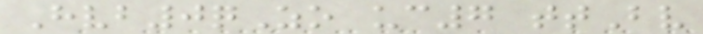Hvb0qZo uc7 ttBv
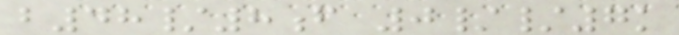b48/8f 0//7k
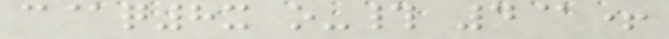c@q8x o-# 4@+
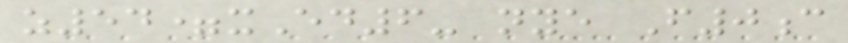z54=xEd6- nye F0c
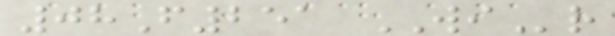08F251 WIr
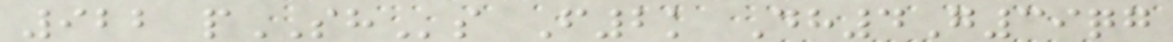922 pSHs F2k Dh4G39qg
